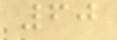60
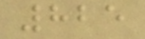825
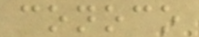conoco
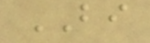BI
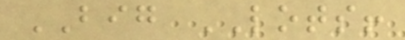BIG LOTS!
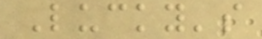Lucky's
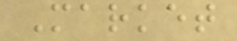Market
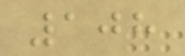108
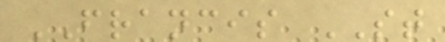FRANCIS ST
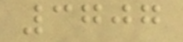3707
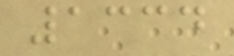1334
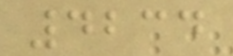4234
